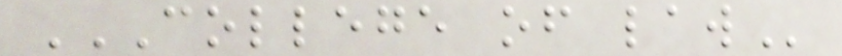COLLEGE OF LAW
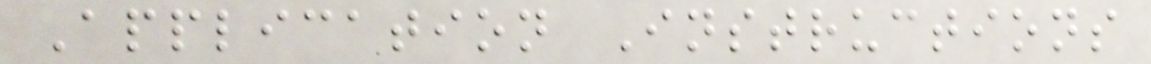Application Instructions
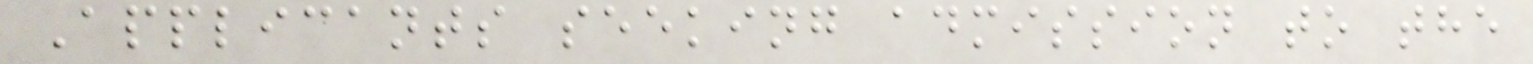Applicants seeking admission to the
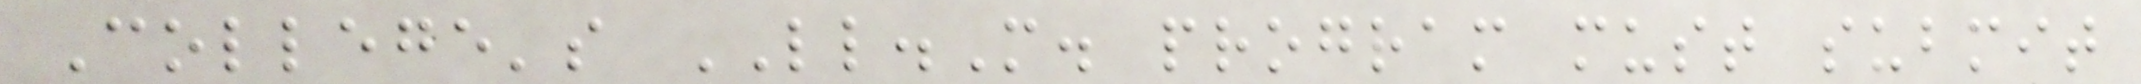College's LL.M. program must submit
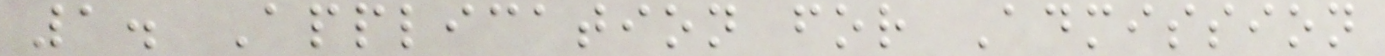1. Application for Admission
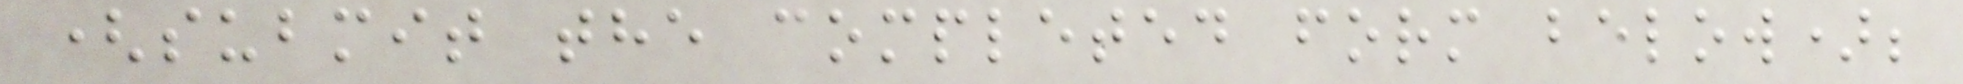(submit the completed form below);
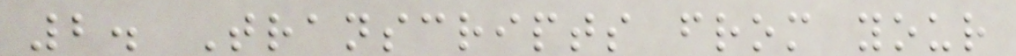2. Transcripts from your
